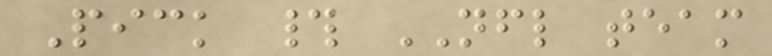Pick # NFL team
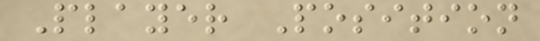Player Position
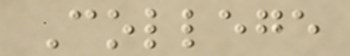College
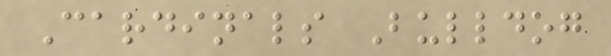Cardinals Bulldog
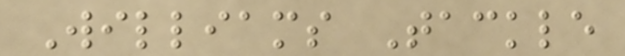Williams Tackle
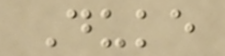Duke
